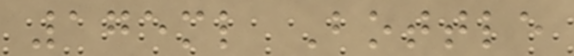175ml Bottle
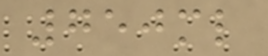750ml
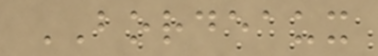BORDEAUX
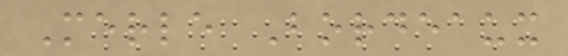Merle Bordeaux
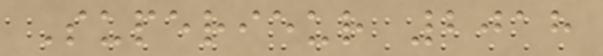Superieur 2018
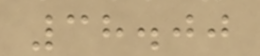38.00
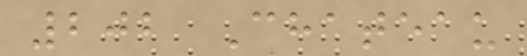202 Chateau
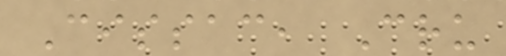Cissac, Cru
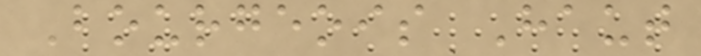Bourgeois Haut
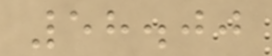58.00
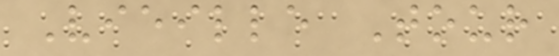Vieille Tour
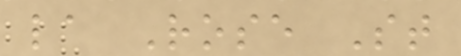la Rose St
